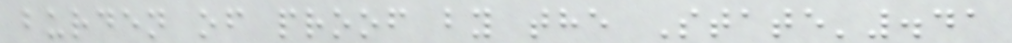burden of proof by the State'.41
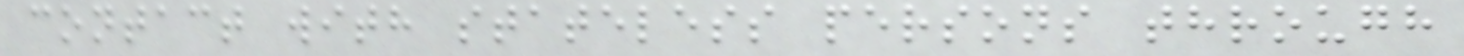contact with stateless persons through
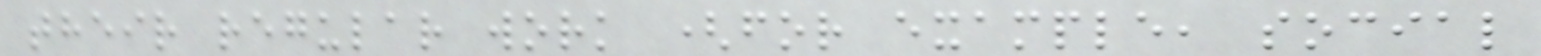their regular work (for example, social
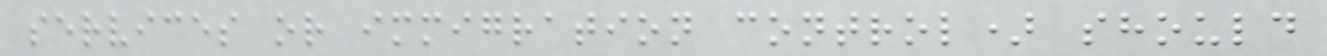services or immigration control) should
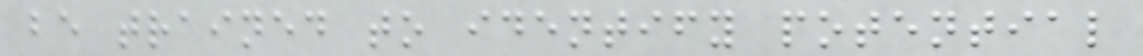be trained to identify potential
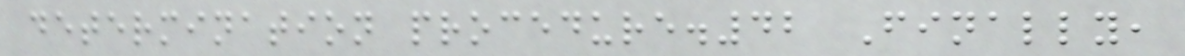determination procedure.42 Finally,
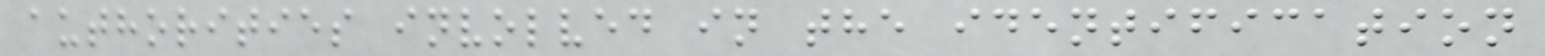authorities involved in the identification
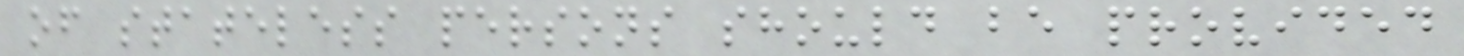of stateless persons should be provided
